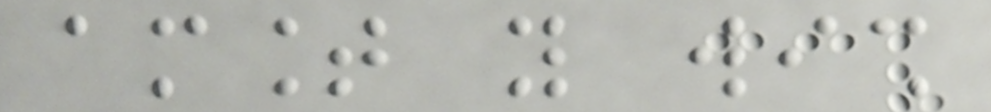amount you wish
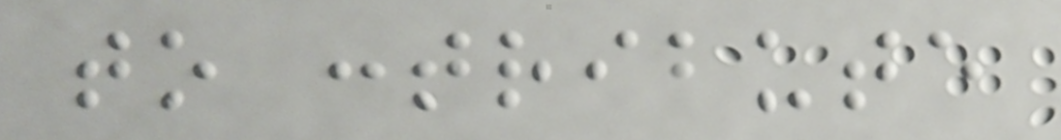to contribute
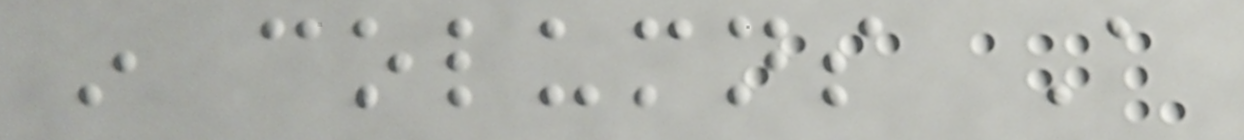in columns A
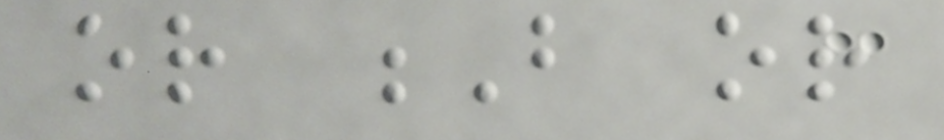or B or
